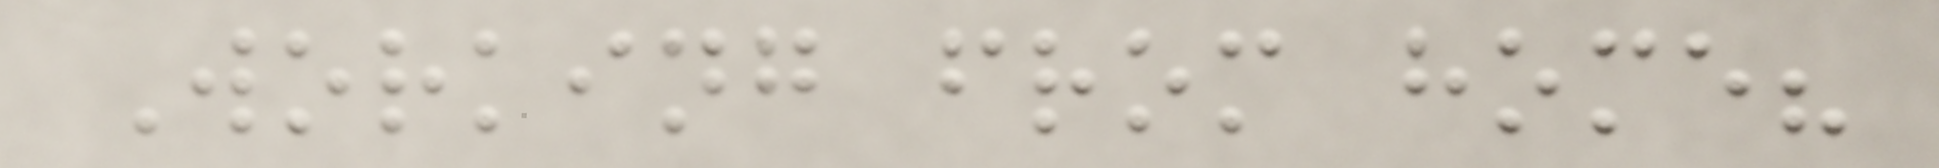Working from home?
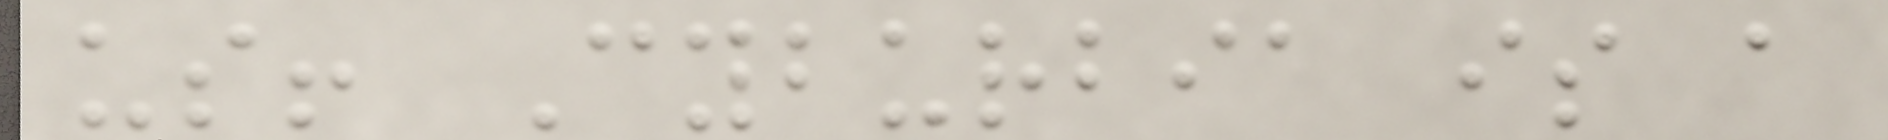us! Cyburbia is a
